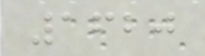1620
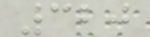320
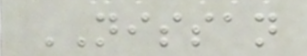NISSAN
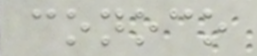conoco
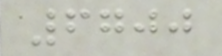6700
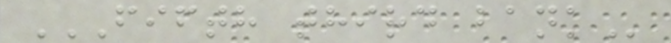FIFTH THIRD BANK
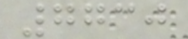7730
